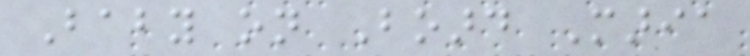Baby on Board Maria
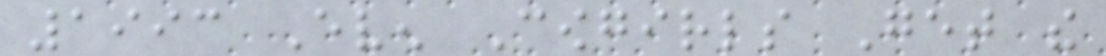1993 Even Cowgirls Get the
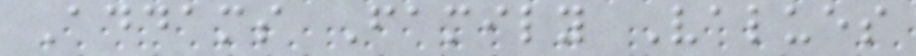Addams Family Values
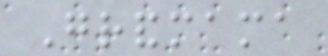Grandmama
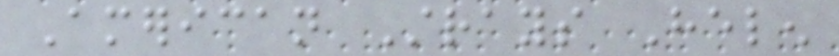American Strays Helen
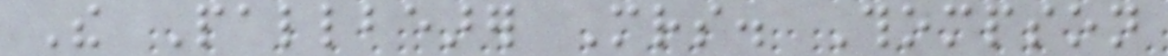The Pallbearer Mrs. Thompson
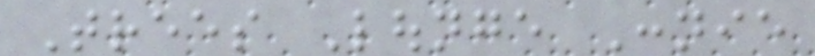Trees Lounge Connie
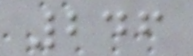246
